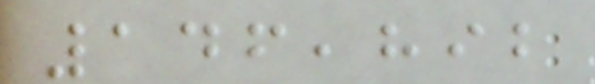146,892
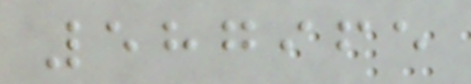587965
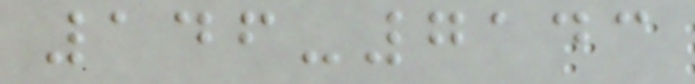146-7143
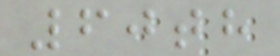60th
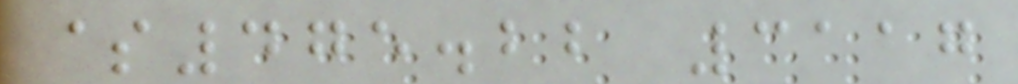$475.22 3117
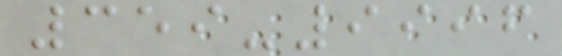359-9996
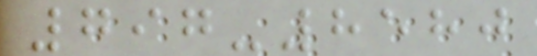797-8580
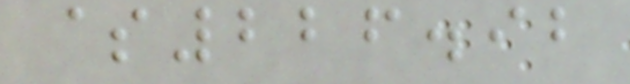$226.92
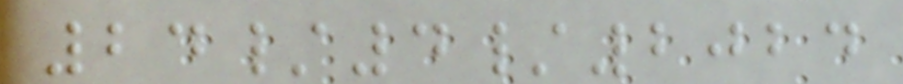24/4/2024
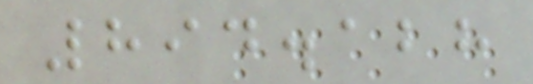894.128
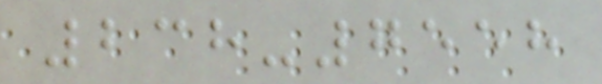238-7558
